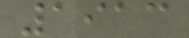1913
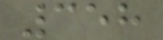358
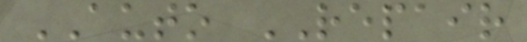AUTO REPAIR
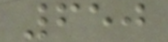650
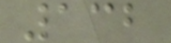132
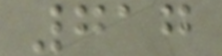717
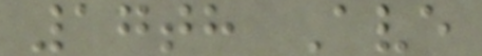17th Ave
